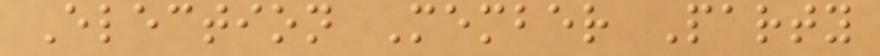Election Member Party
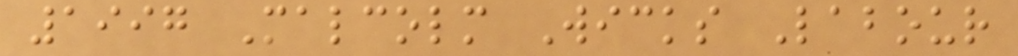1997 Malcolm Wicks Labour
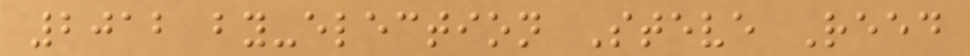2012 by-election Steve Reed
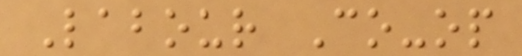Labour Co-op
